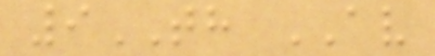9TH AV
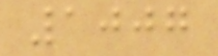1007
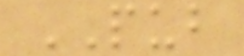PUB
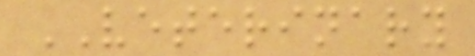VETERINARY
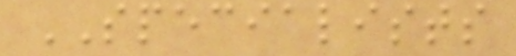SPECIALISTS
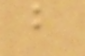b
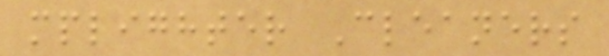mplighter Cleaners
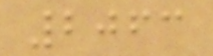2063
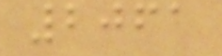2061
